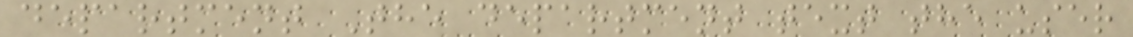department The department text the user
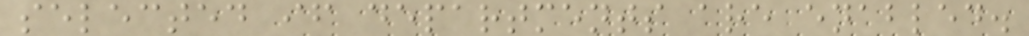selected if departments are enabled.
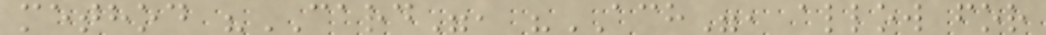method "CARD", "ACH", allow for
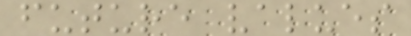future values
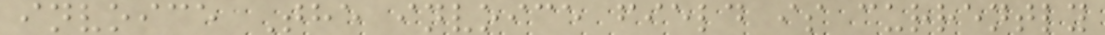invoice The invoice field is currently
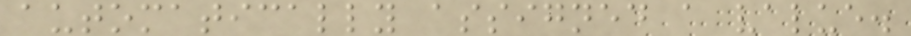automatically assigned a value.
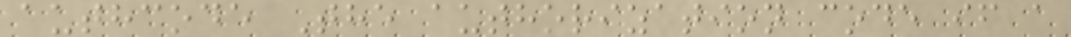authcode The authorization code if a
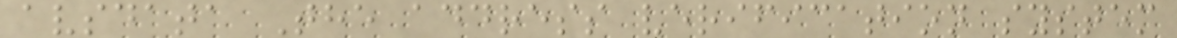avsdata The address verification system
